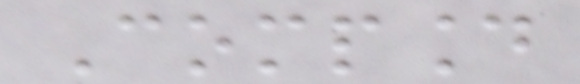Compound
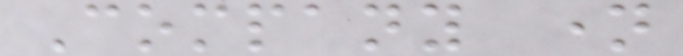Company name
